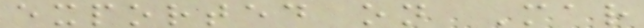exported on Mar
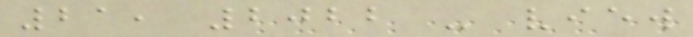21, 2022 - view
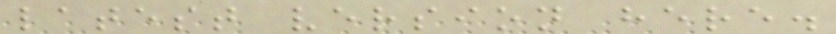latest version here.
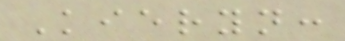Kieryn:
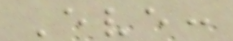Eve:
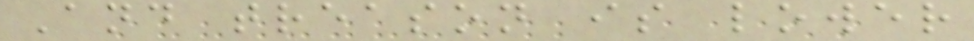And treason is lower
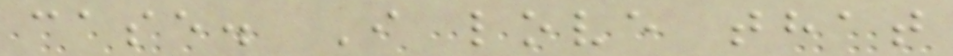case. I love that
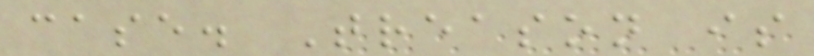case. Treason is
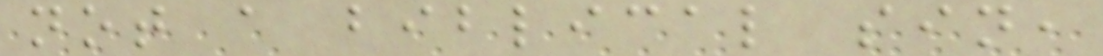not a biblical sin,
